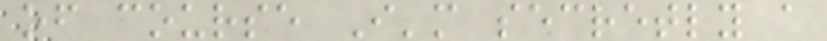of course I'm secretly a
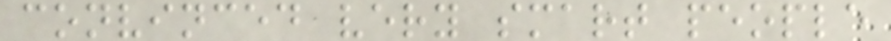convinced very smart people
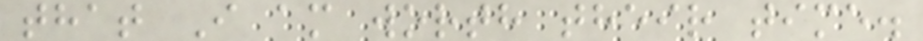that I am worth their time.
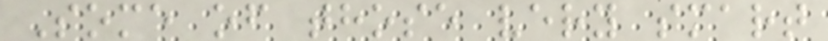Some of those very smart
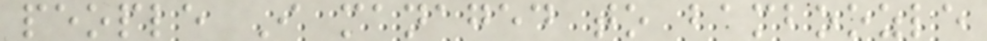people I managed to bamboozle
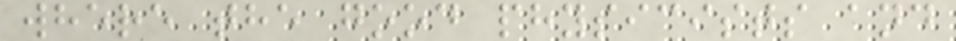where the good physicists and
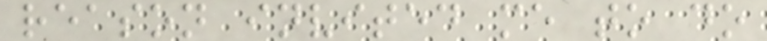reason invited me to do
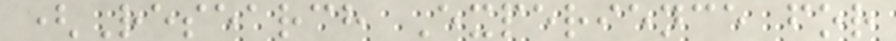(Research Experience for
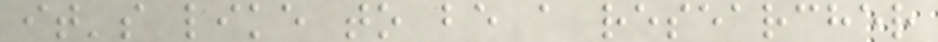it's like to be a researcher
